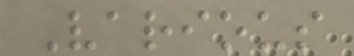Various
